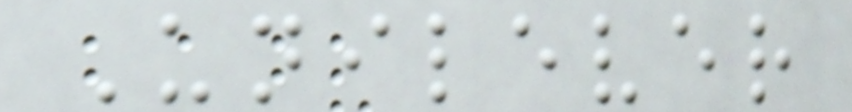Unilever
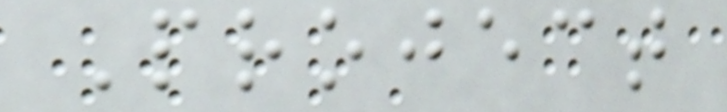Project
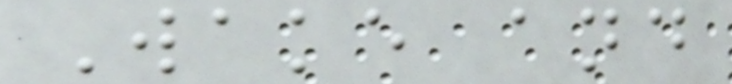Wake and
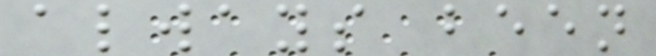always been
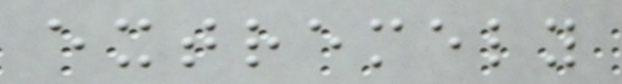extremely
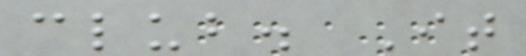club. It
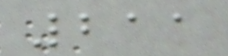211
